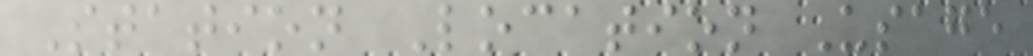Station Location Usage
